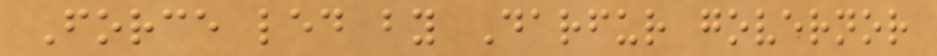Force led by Darfur governor
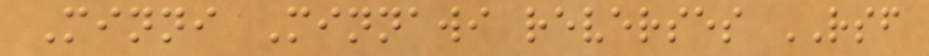Minni Minnawi reverses RSF
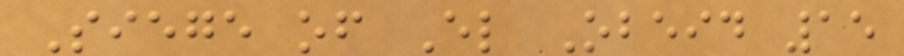Siege of El Obeid 15
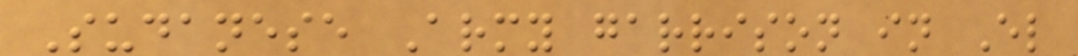Sudanese Army garrison in El
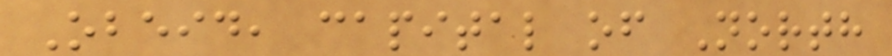Obeid, capital of North
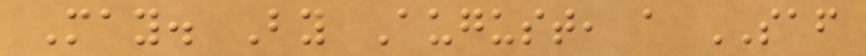May. By August, a SAF
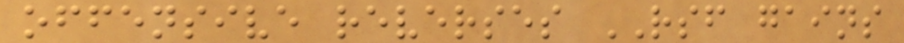offensive reverses RSF gains
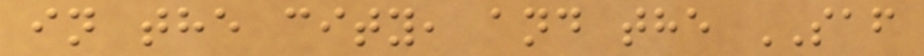in the city, and the SAF
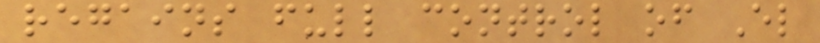regains full control of El
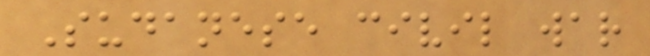Sudanese civil war
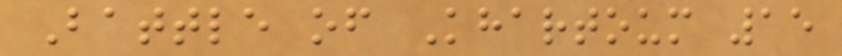Battle of Khartoum 15
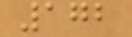172
